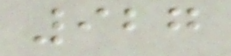927
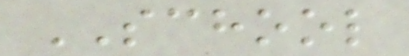SCHOOL
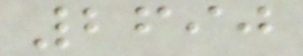2690
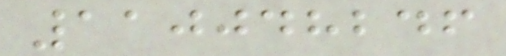110048246
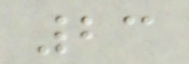23
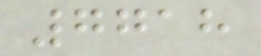7718
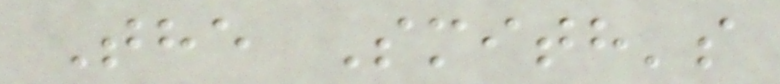The Smith's
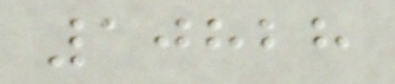10828
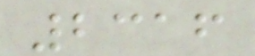2316
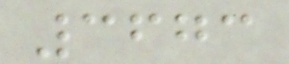3673
